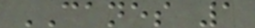CANES 1
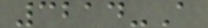3214-A
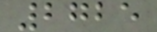2725
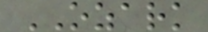OZARK
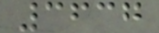3637
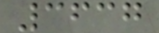3637
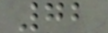72
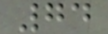74
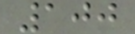100
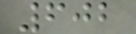602
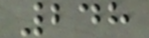248
